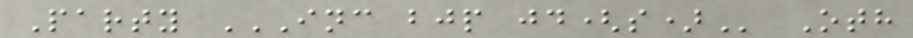Party INC BJP JD(S) Oth
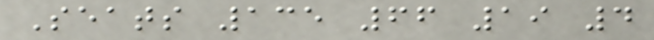Seats 135 66 19 4
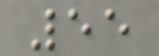55
